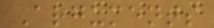Arguments
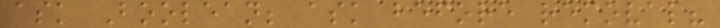ask Boolean; ask before removal?
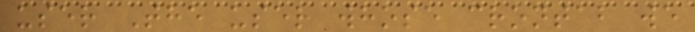user The user whose crontab we
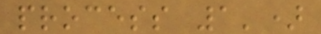process 1')
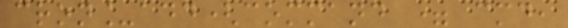cron_add(command = cmd,
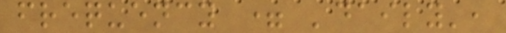frequency = 'daily',
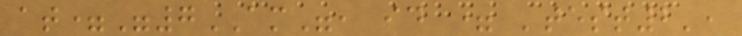at="7AM", id = 'test2',
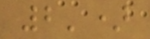2')
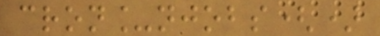cron_njobs()
